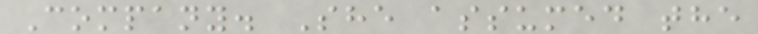Company. She assumed the
